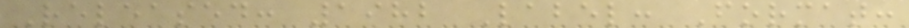Released: 1982 Label: Format:
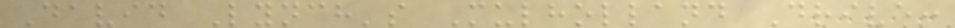David Lynch's Mulholland Drive:
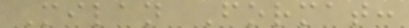Milan Format:
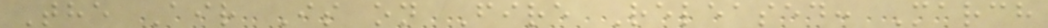The Air Is on Fire Released: March
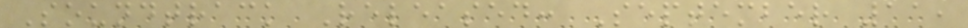Soundtrack Released: September 11,
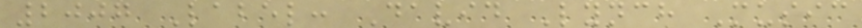2007 Label: David Lynch Music
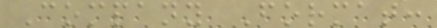Company Format:
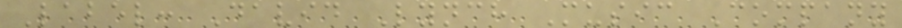Label: David Lynch Music Company
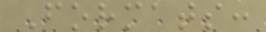Formats:
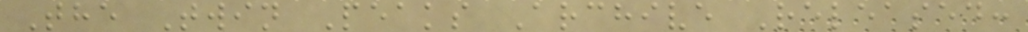The Twin Peaks Archive Released:
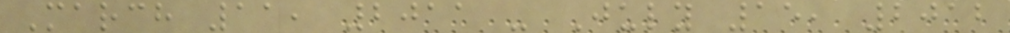March 11, 2011 - July 15, 2012
